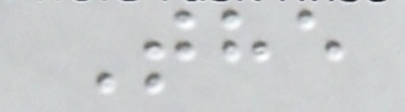The
